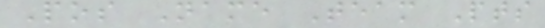Pos Name Team Pts
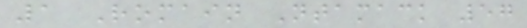1 Romain Ntamack 57
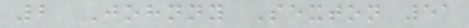2 Johnny Sexton 51
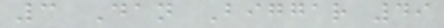3 Dan Biggar 49
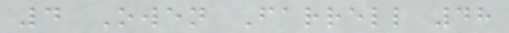4 Owen Farrell 48
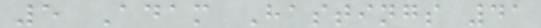5 Adam Hastings 41
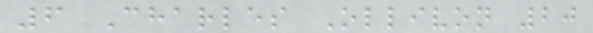6 Charles Ollivon 20
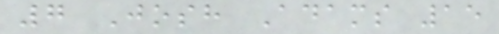7 Josh Adams 15
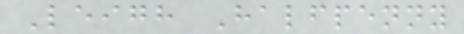Leigh Halfpenny
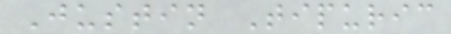Justin Tipuric
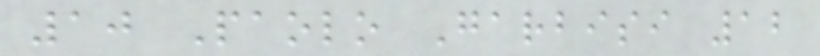10 Paolo Garbisi 12
